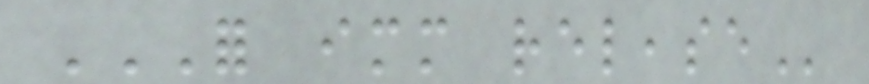FOR IMMEDIATE RELEASE
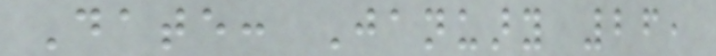Date: January 26,
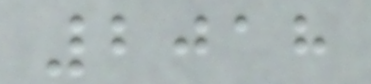2018
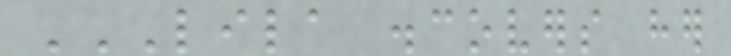LILA DISCOVERS HER
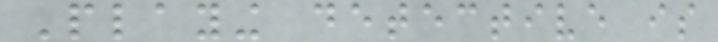Playing detective is
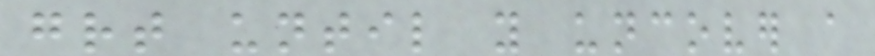great until you uncover a
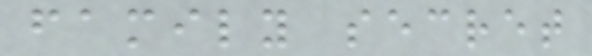family secret
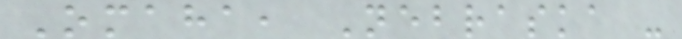Omaha, Nebraska -
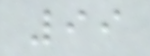99
